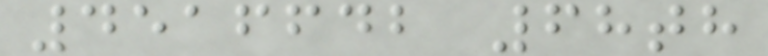4516642 68th
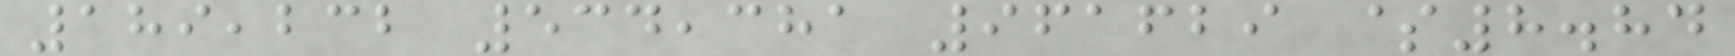189,232 534,381 961629 $8.84
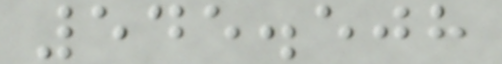545.508
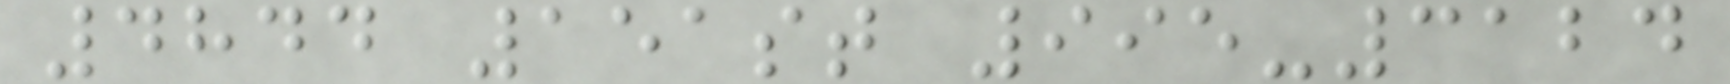4844 151st 995-3124
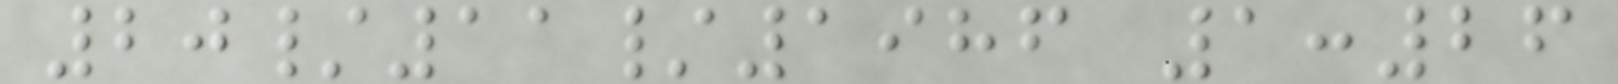20/11/1986 1:26
